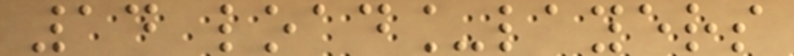14 load_layers
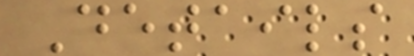Details
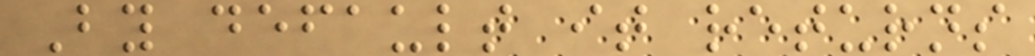By default it returns
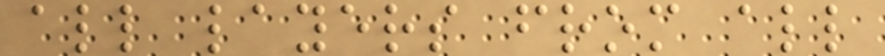all layers from all
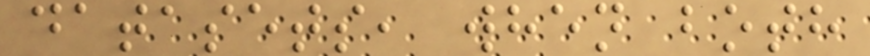datasets, when both
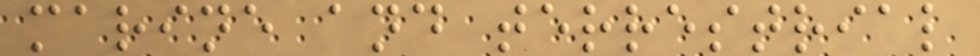marine and terrestrial
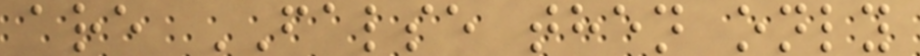are FALSE then only
